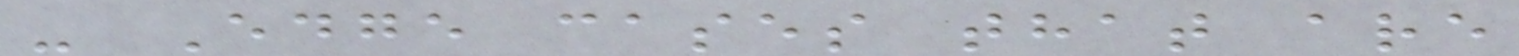- Edge cases that are
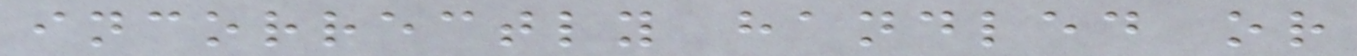incorrectly handled or
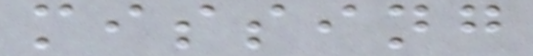missing
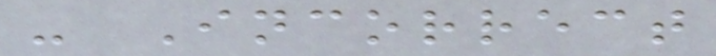- Incorrect
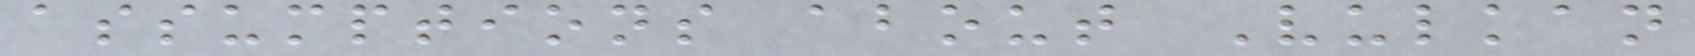assumptions about Vulkan
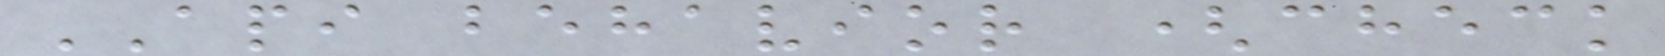API behavior (check
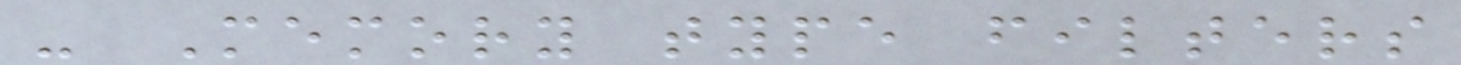- Memory type filters
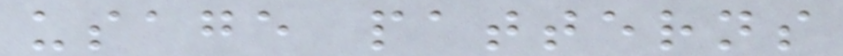usage patterns
